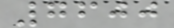7600
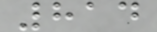814
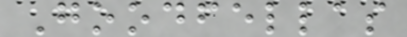Goodfellas
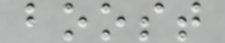boost
